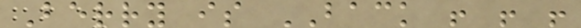Berry is BACK ! ! !
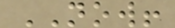NOW!
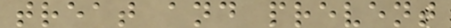treat and prevent
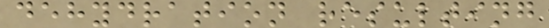dehydration resulting
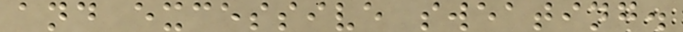and excessive sweating.
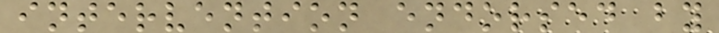intervention endorsed by
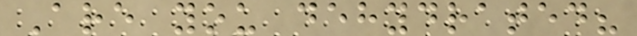Are you dehydrated?
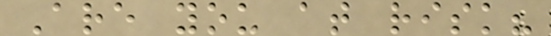Are you at risk?
